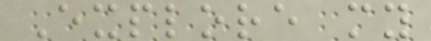Explore my
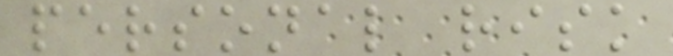personal risk
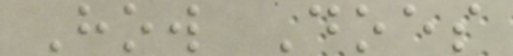How Does
